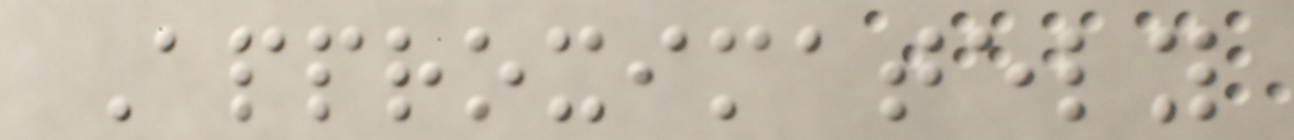Approximately
